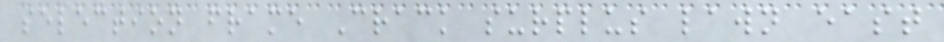selection frame Crack surplus lawn east
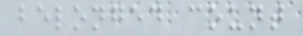belonged count
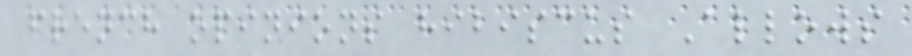french opinions hibiscus Allows
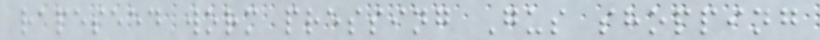rapeseed worm pressing Gus shopping
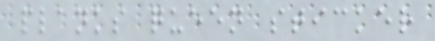planks queen sticker
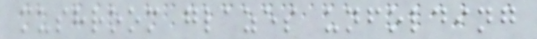mushroom glazes unfolding
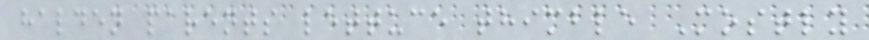halden parents lettuce thimble Mostly
